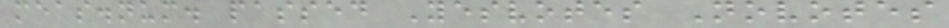meas.num. passed Yesvotes Novotes
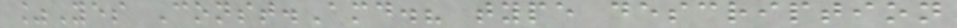%Yes Const.Amd.? type description
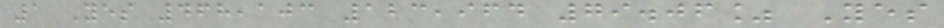1 Yes 468,103 123,964 79.06% Yes
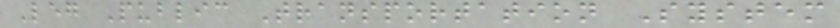Leg Public Transportation System
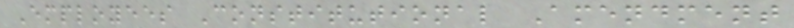Employees Constitutional Amendment
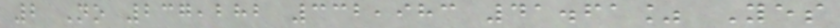2 No 237,282 332,983 41.61% Yes
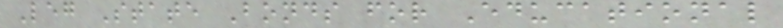Leg State Bonds for Educational
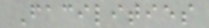Facilities
